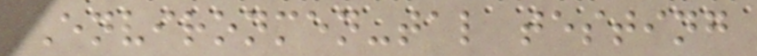Environmen-tal testing
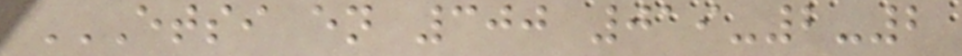ETSI EN 300 019-2-2
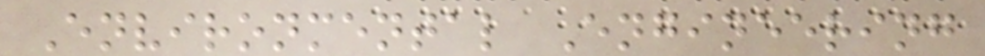Environmental Engineering
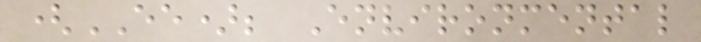(EE); Environmental
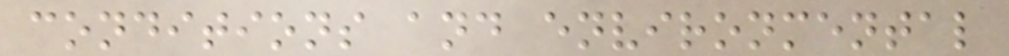conditions and environmental
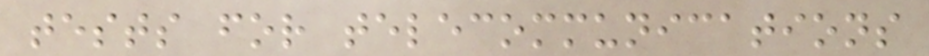tests for telecommunications
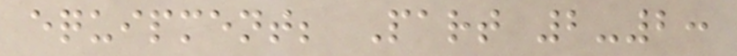equipment; Part 2-2:
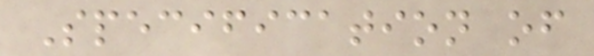Specification of
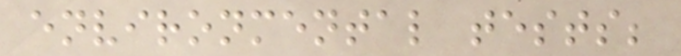environmental tests;
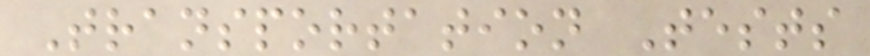Transportation Tests
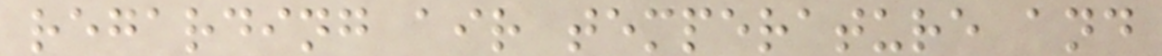regarding air temperature and
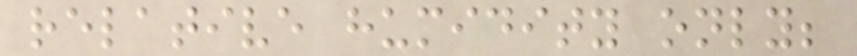relative humidity only;
